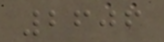2606
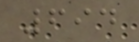694
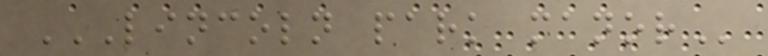LINCOLN PARK MANOR
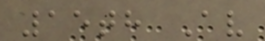15th Av
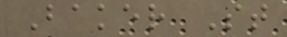Baker St
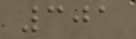301
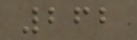262
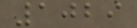1029
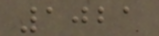1021
